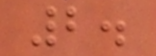2.
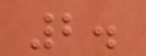2.
